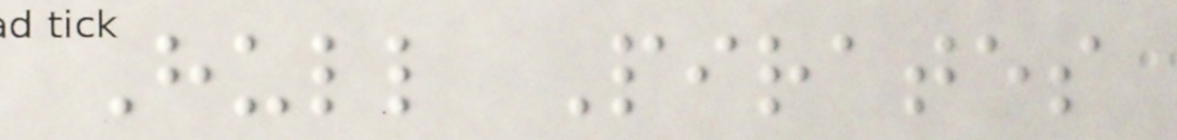Hull Pirates
